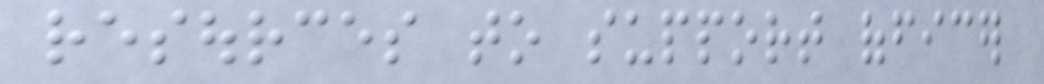resources to support officer
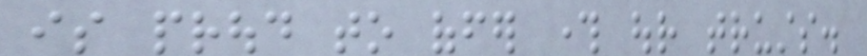is proud to offer through our trusts.
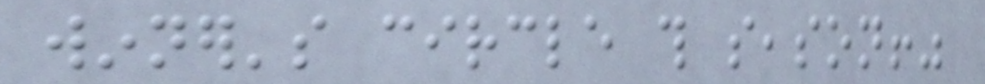winner's circle this season!"
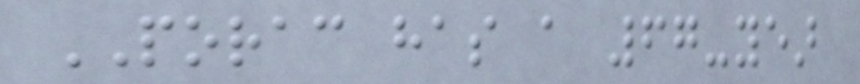PORAC has a 67-year
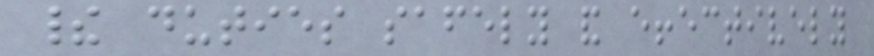their duties safely and effectively
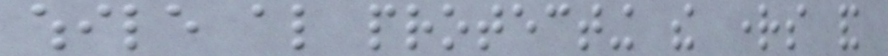while also protecting the rights and
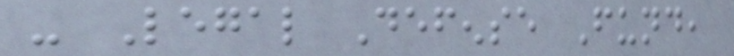- Legal Defense Fund,
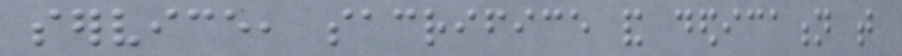service, sacrifice and dedication that
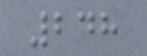248
